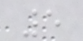5
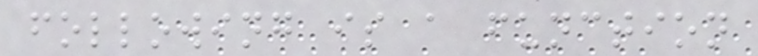following is a function
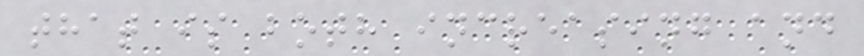that is both increasing and
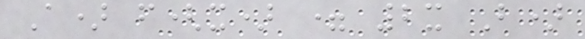A) f(x) = 2x B)
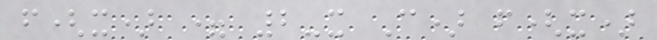f(x) = 2-x C) f(x)
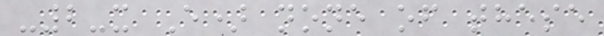-2-x E) none of these
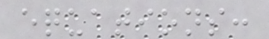equations:
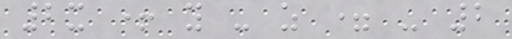2x + y - z = - 2
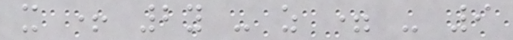x + 2y - z = - 9
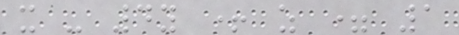x - 4y + z = 1
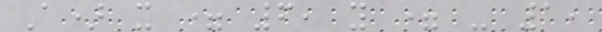A) x = 6, y = - 1,
